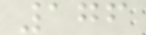176
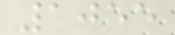1055
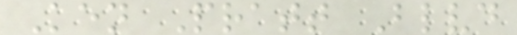Ken Pratt Blvd
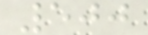500
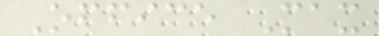Office Max
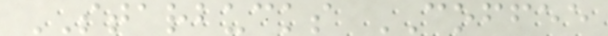STARBUCKS COFFEE
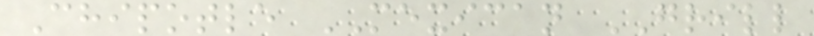Chipotle MEXICAN GRILL
